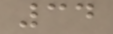34
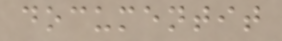documentit
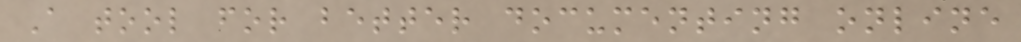A tool for better documenting online
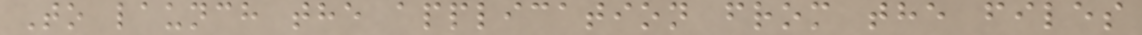To launch the application from the files
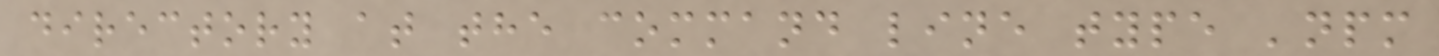directory at the command line type 'npm
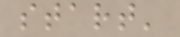start'
